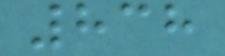838
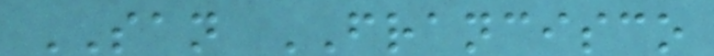SAN FRANCISCO
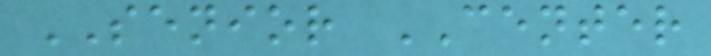SENIOR CENTER
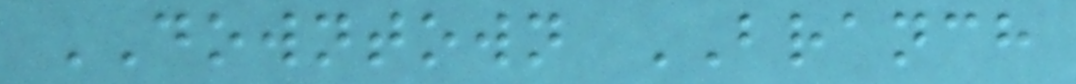DOWNTOWN BRANCH
